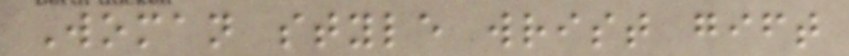Woman style wrist gift
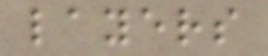layers
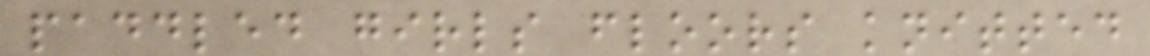paddled girls floors knitted
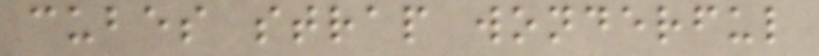cubes strap wonderful
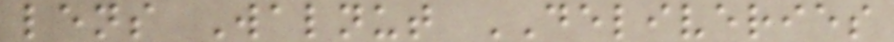lens Walnut DELIVERIES
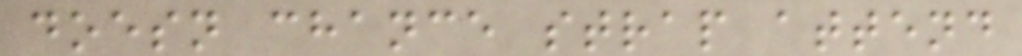doesn chance strap attend
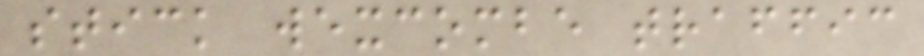stick wexcombe traffic
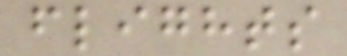flights
